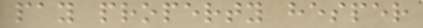pay property hesper
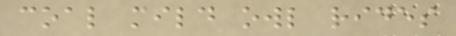coal mild owl rides
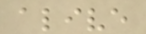alive
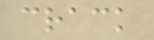crack
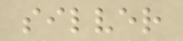silver
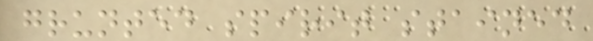grunted spirit stained
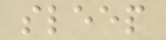sleep
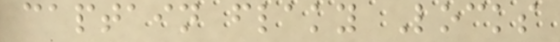captain flaky Locks
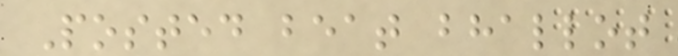Posted beat bhallot
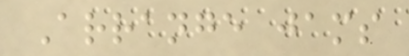Arrange jams
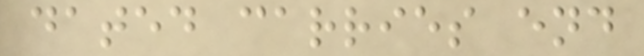dated carries end
